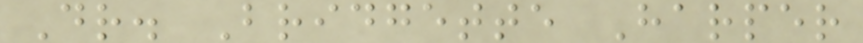Dr. Bridgette Harper
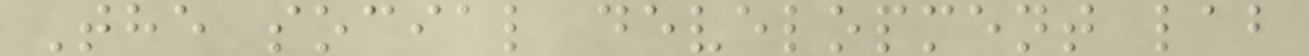The social development lab
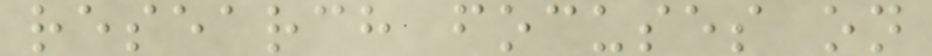research focuses on
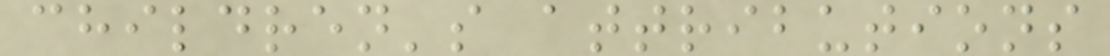children's attributions
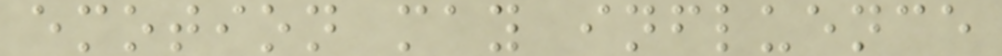emotion may influence
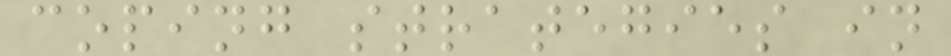coping strategies in
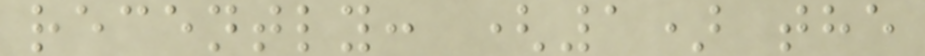recently: (1) the
